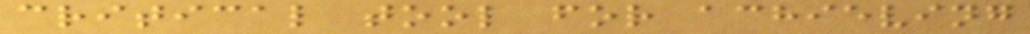critical tool for achieving
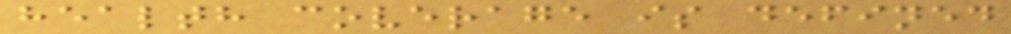health coverage is defined
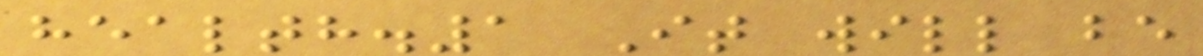health.1 It will be
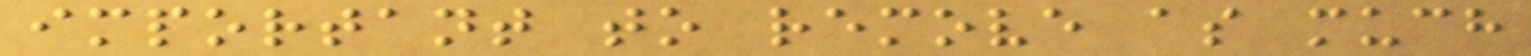important to remove as much
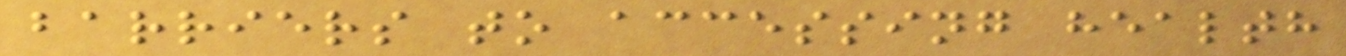barriers to accessing health
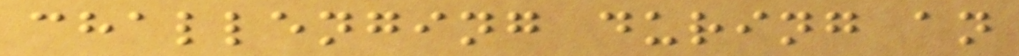challenging during an
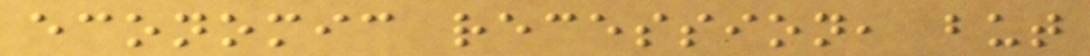economic recession, but
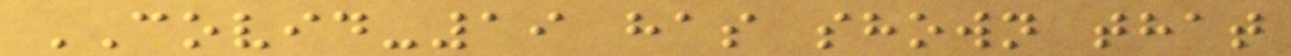COVID-19 has shown that
